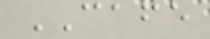CAFE
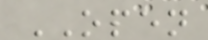OPEN
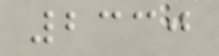2330
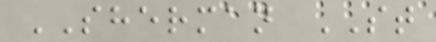SHERMAN ST
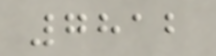7812
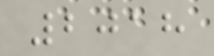2018
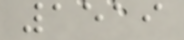1519
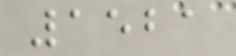1521
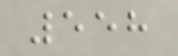558
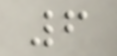6
